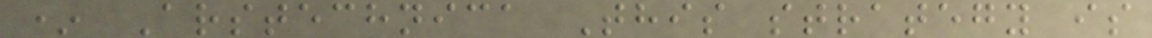* Arstechnica This strategy is
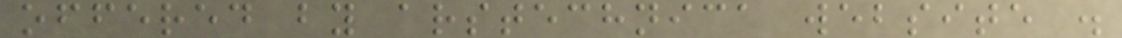offered by arstechnica website .
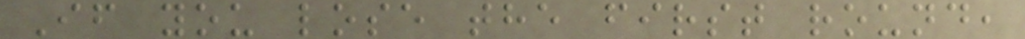If you lose the first round,
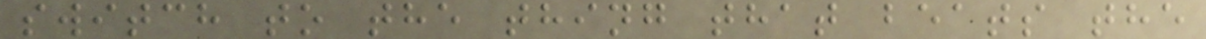switch to the thing that beats the
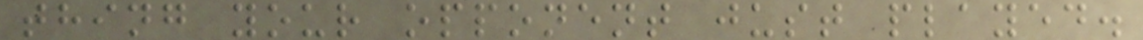thing your opponent just played.
